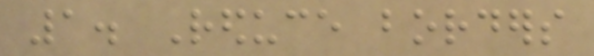1. Reduce borders
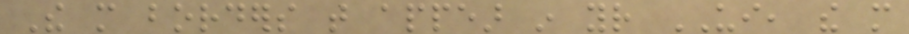The more borders that appear in your UI, the more
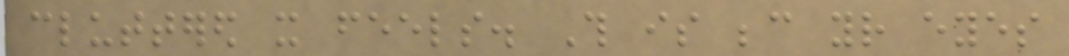cluttered it feels. This is because your eyes
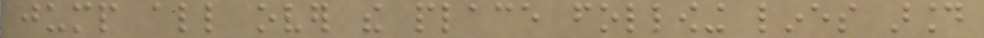jump all over the place following lines around
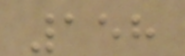158
